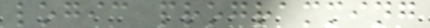logic programming
